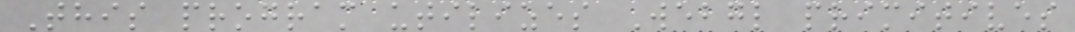This program utilizes Webgl primitives
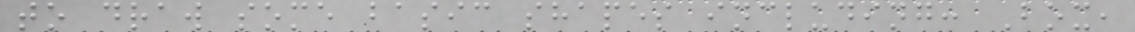to draw some basic shapes including: Box,
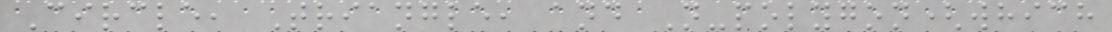Circle, Triangle, and N-polygon(which
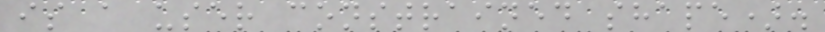is a user constrained shape).
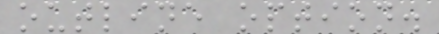outline option.
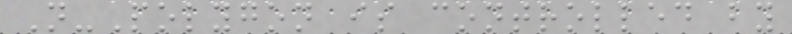N-Polygon is controlled by
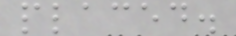placed.
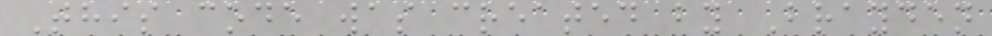This code was created by Brayden
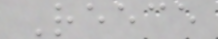Reece
